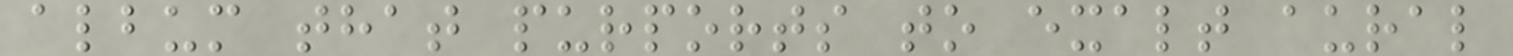album that purports to exalt aural
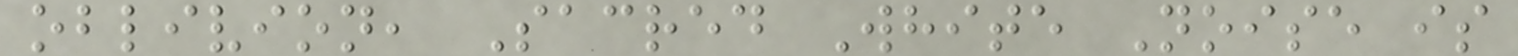oblivion, Sacred White Noise is
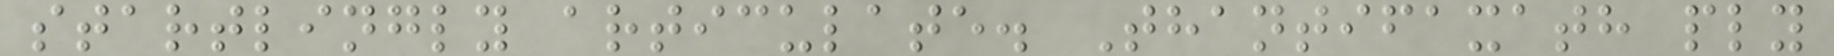startlingly articulate. Thantifaxath ply
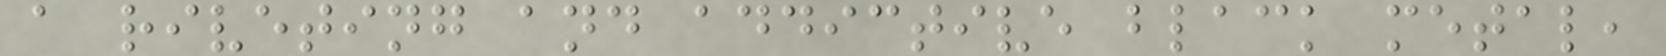a riveting and addictive black metal,
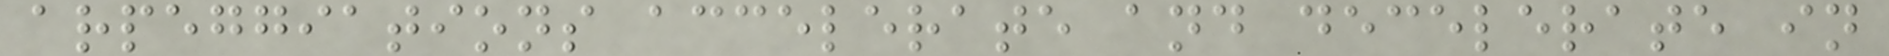arpeggiations accelerate and decelerate in
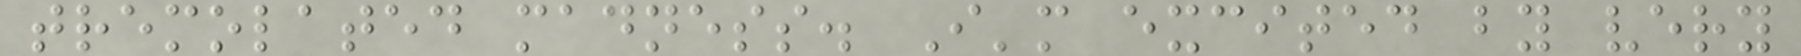tremolated madness. I'm excited by very
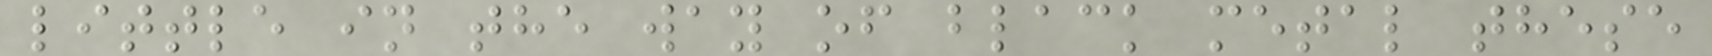little in the way of black metal these
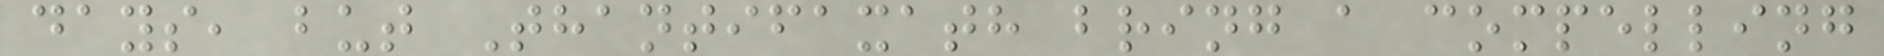days, but Thantifaxath bring a compelling
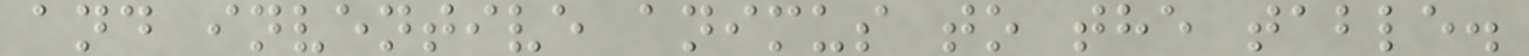and inventive animus to the table.
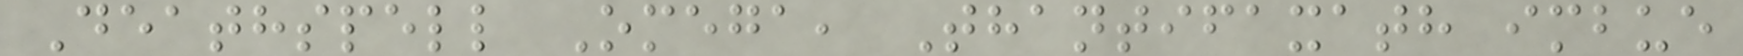Deathspell Omega, Thantifaxath imbue
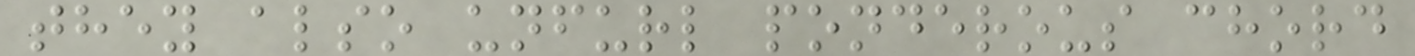they also unfurl ponderous chord
